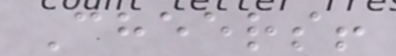Cheers!
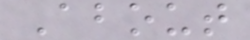About
